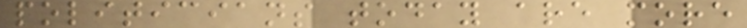politicians today are more
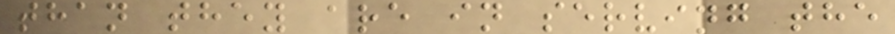than they are in serving the
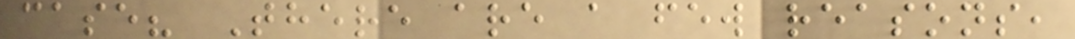case? There are a few reasons,
